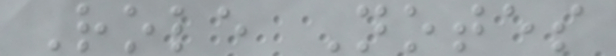Role Notes
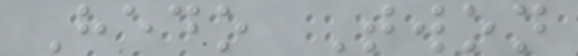Hedo Twon
